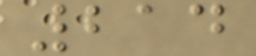214
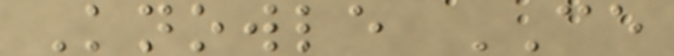Knowle CE
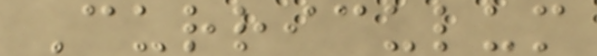Curriculum
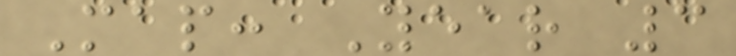Map: Year 3
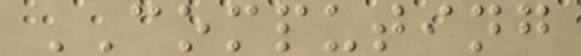COMPUTING
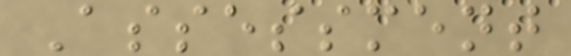Assessment
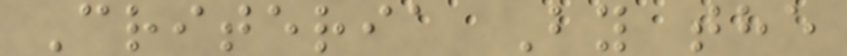Criteria By the
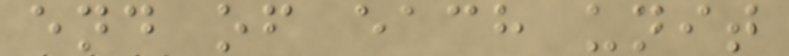end of each unit
